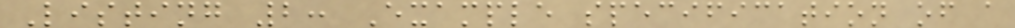Listing 2: Example specification of a
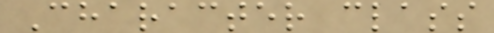Character class
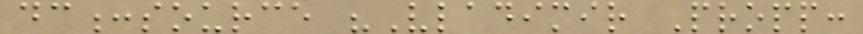dc:source "Vladimir Propp:
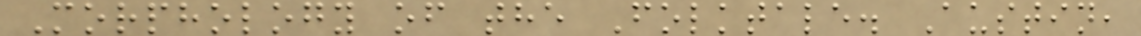Morphology of the Folktale. Austin,
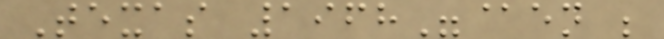Texas 1968"@en ;
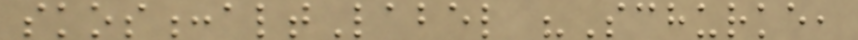skos:altLabel "Schurke,
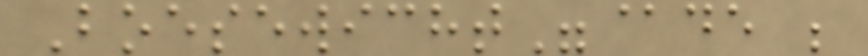Boesewicht"@de ;
